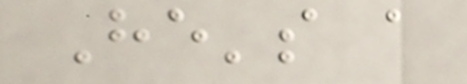He's a
